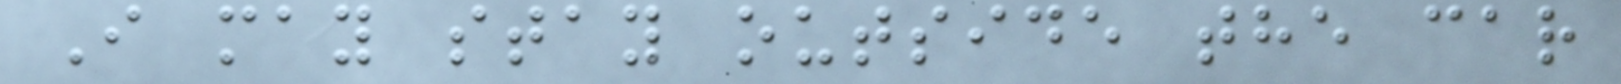I may stay outside the car
